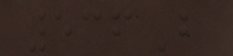536B
